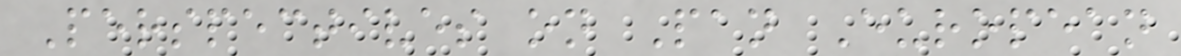Perspectives on Pan European
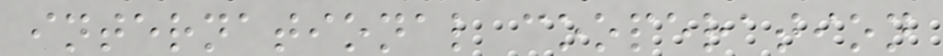international cooperation
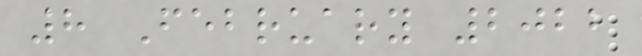8 February 2022
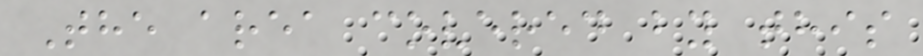The area covered by this
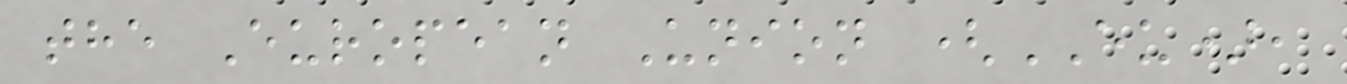the European Union (EU),
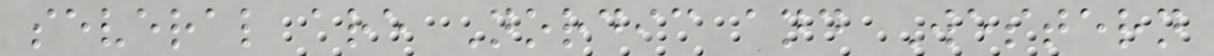several are Nordic and Western
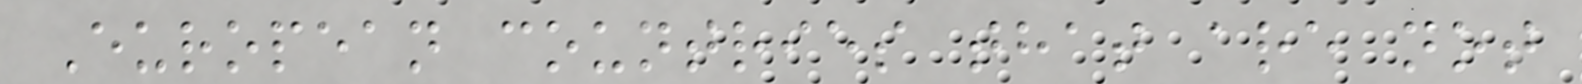European countries that are not
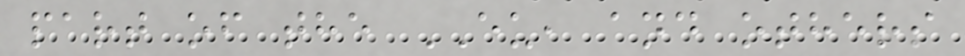part of the EU, and others
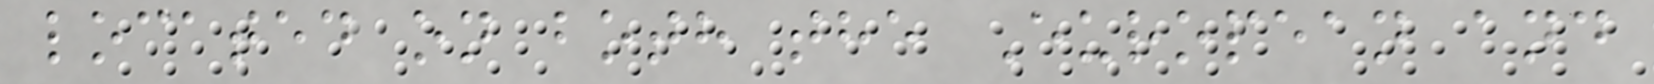located on both the European and
